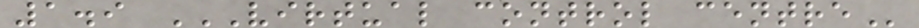1.9 VIRTUAL CONTROL CENTRE
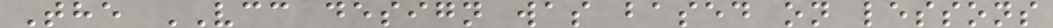The VCC design was based on lessons
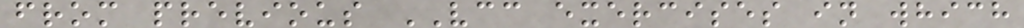from previous VCC exercises in which
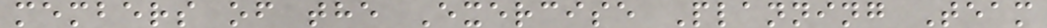members of the Exercise Planning Team
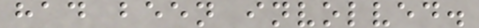had been involved.
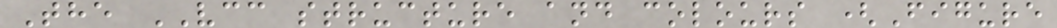The VCC structure and colours (Figure
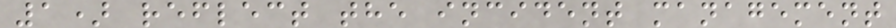1) reflect the incident management
